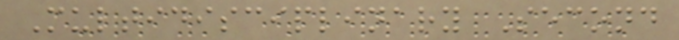Multidisciplinary Second
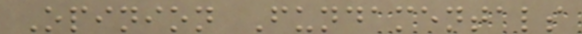Opinion Fundamentals
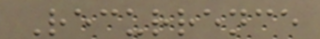Recurrence
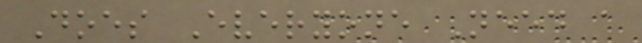Does Everyone Need a
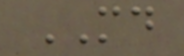MD
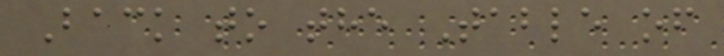Back to the Table of
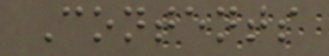Contents
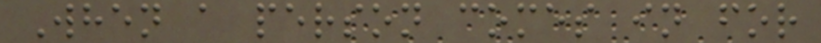When a person comes in for
